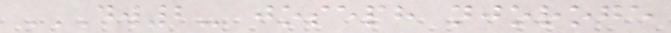DW2- JOSEPH NJOROGE
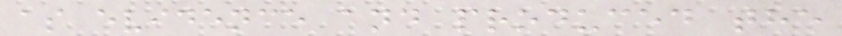as evidence and produced the
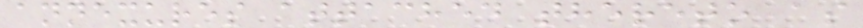annexures attached thereto as
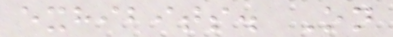exhibits. On
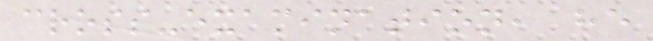cross-examination, he
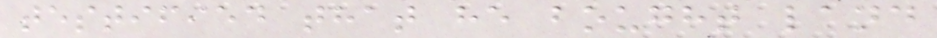testified that he bought land
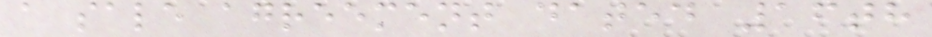a sale agreement dated 16th
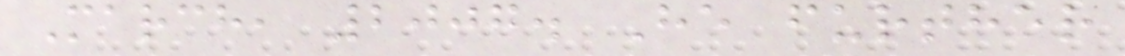March, 2007. He further
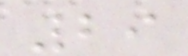29
